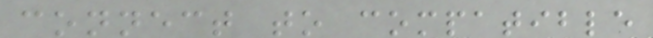connect to compatible
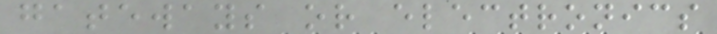gateways or electronics
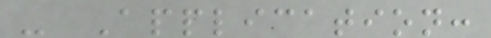- Application:
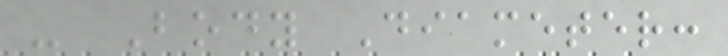- Body Diameter:
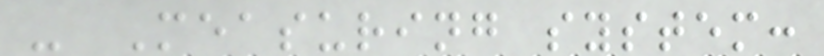- Measuring system:
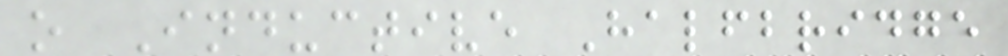o Inductive Halfbridge
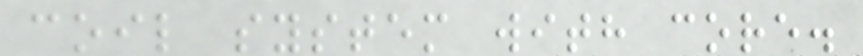coil system with core.
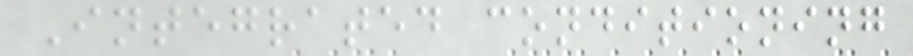Integrated conditioning
